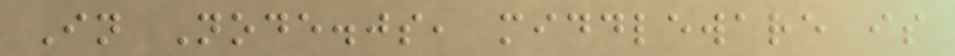In Node.js, middleware is
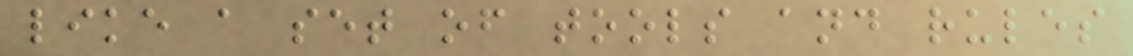like a set of tools and rules
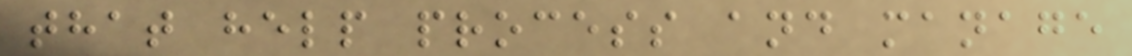that help process and manage
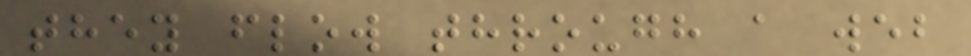they flow through a web
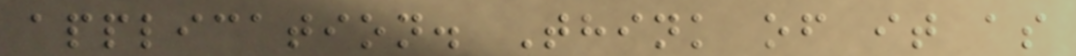application. Think of it as
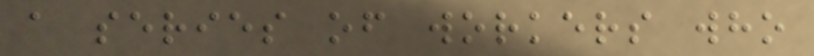a series of workers who
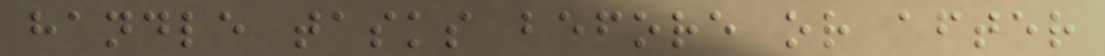handle tasks before or after
